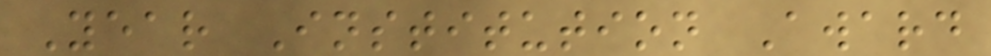Year Institution Award
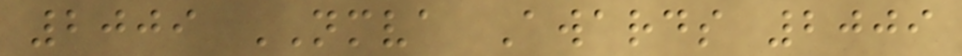2009 NMVA Awards 2009
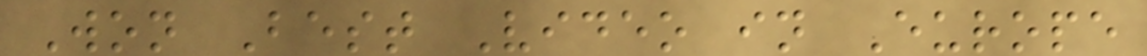Won Best Video in Europe
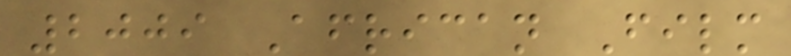2009 African Film
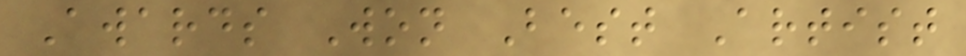Awards Won Best Artist
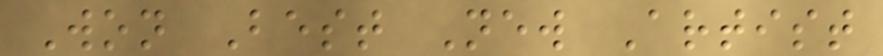Won Best New Artist
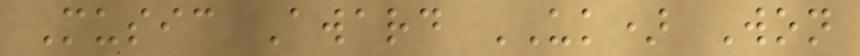Music Award UK) Won
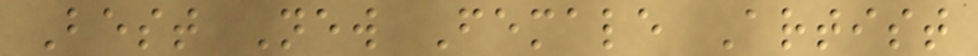Best New Female Artist
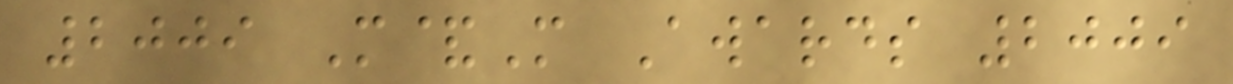2009 M&M Awards 2009
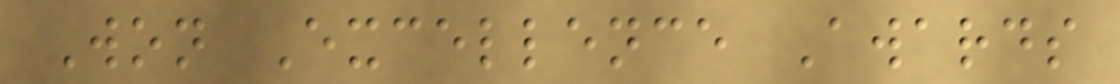Won Excellence Awards
